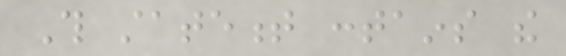This statement contains the
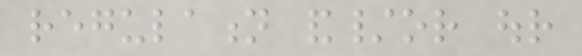regulation and/or our
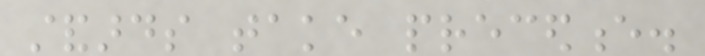standards take precedence.
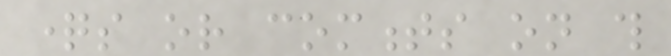questions or comments on this
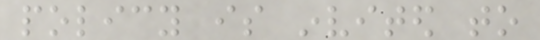policy is invited to
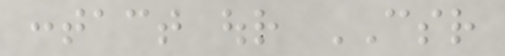contact our CSR
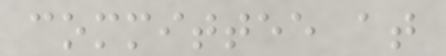committee at
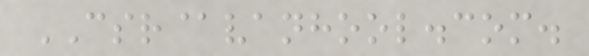CSR@vanhool.com.
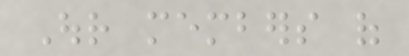Our members of
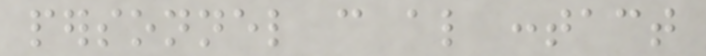personnel can also contact
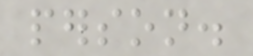person.
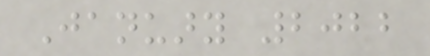January 2022
